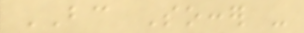BC Soccer -
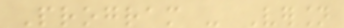Program - Version
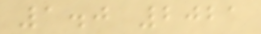1.0 2021
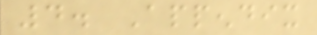4. Appendix
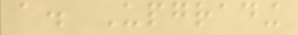a. Upgrading
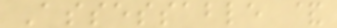Assessable &
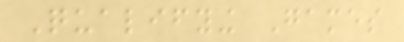Qualifying Games
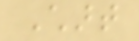Chart
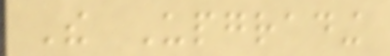The Upgrading
